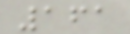161
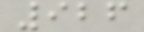926
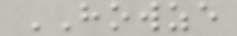HOWZE
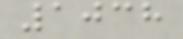1038
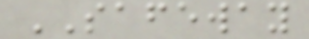SAFEWAY
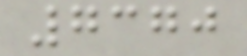7370
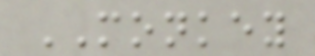MONKEY
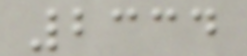2334
